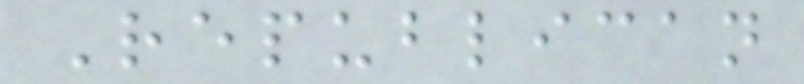Republican
